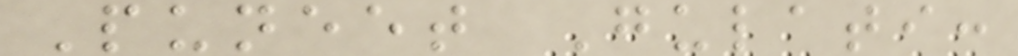Puneet Gulati:
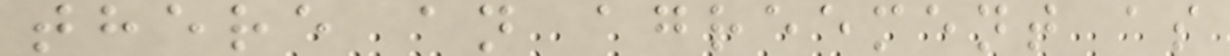there an agreement as
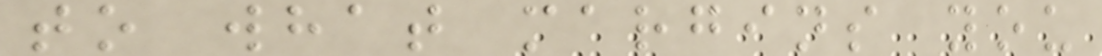to what margins you
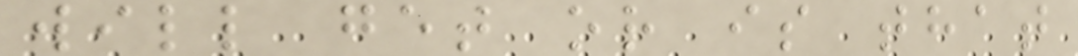will get or is that
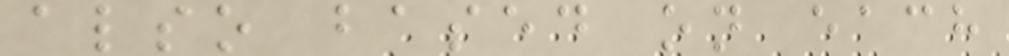also based on each
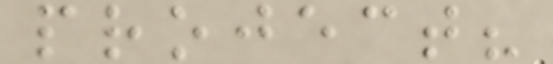project?
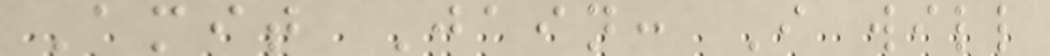Amit Jain: I will
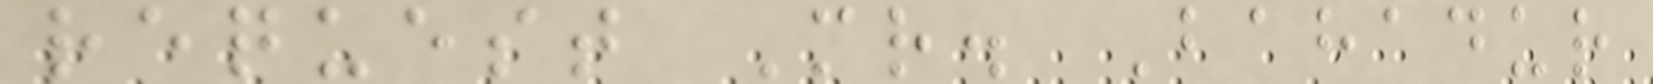request Mr. Bahadur
